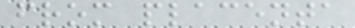from placenta
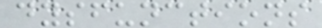dysfunctions
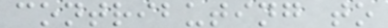contributing to
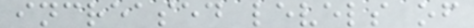increased levels of
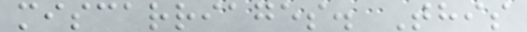miscarriages. This
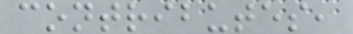contributes,
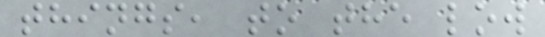things, to the low
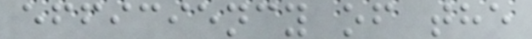efficiency of the
